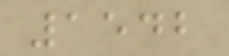1542
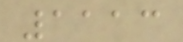1113
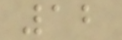12
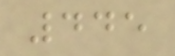445
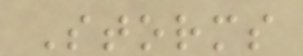Storms
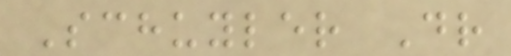Schuyler Dr
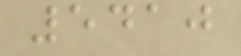5410
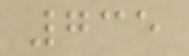735
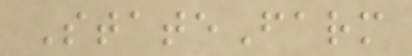StateFarm
